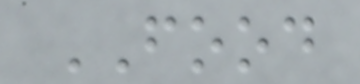FOOD
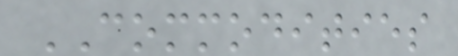COMMODITIES
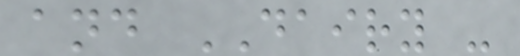and DAIRY -
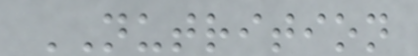NUTRITION
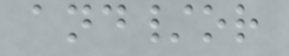and/or
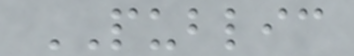PUBLIC
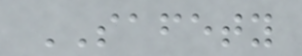SAFETY
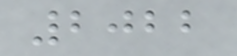2022
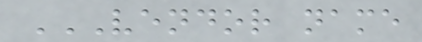VENDOR NAME
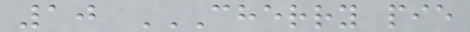10 CHERRY PIE
